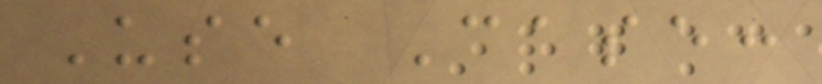Use Case:
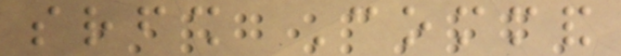srfsh Command
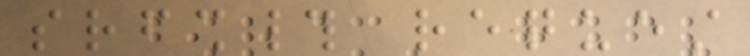srfsh# request
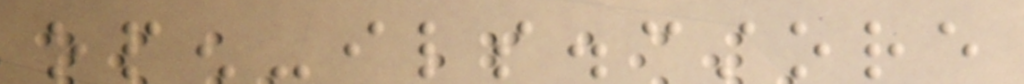open-ils.cstore
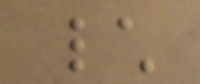\
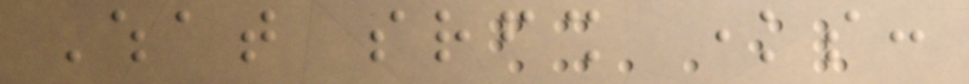What srfsh knows:
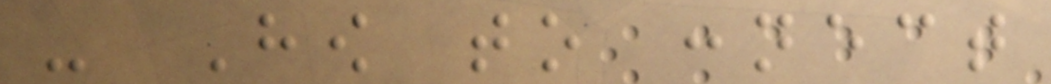- How to connect
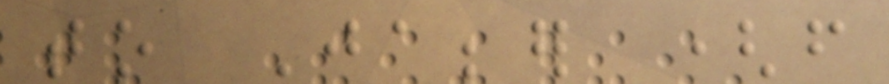to Jabber (from
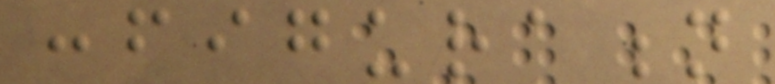configuration
